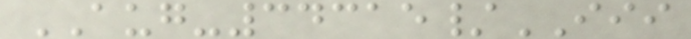AUG-34315/III
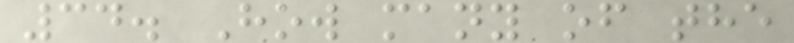34. How many of the
